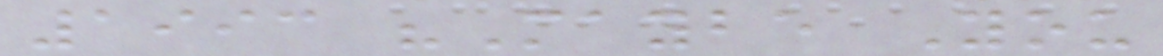1993 "Maybe You
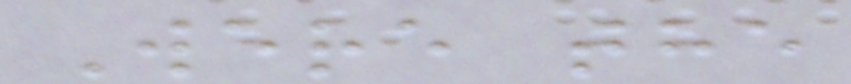Were the
